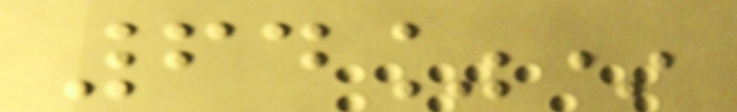64%*
